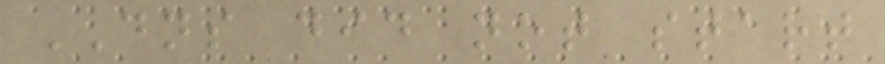DNS did not start
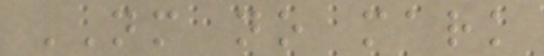NM no mark
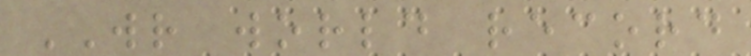WR world record
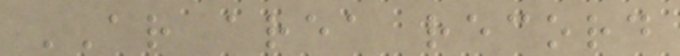AR area record
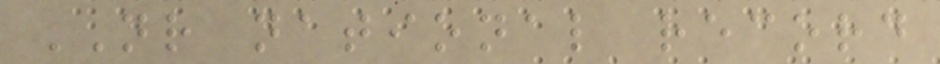NR national record
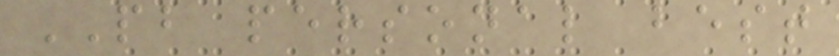PB personal best
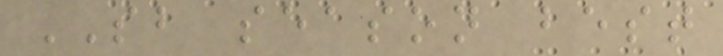SB season best
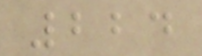224
